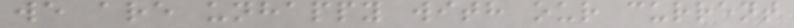we are unhappy with our current
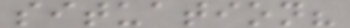situation?
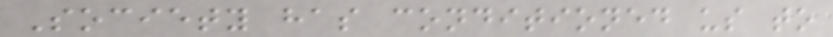Society has conditioned us to
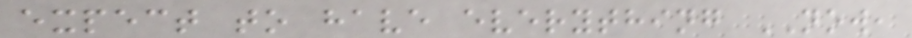expect to have everything NOW,
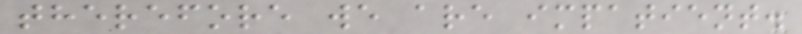therefore we are impatient.
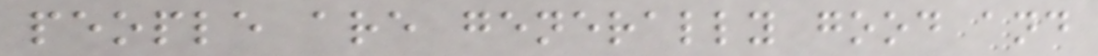people are generally good and
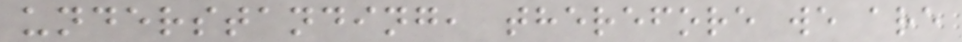understanding, therefore we are
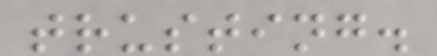trusting.
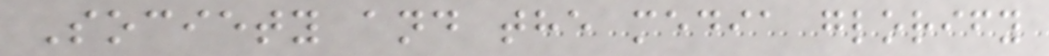Society and the media glorify
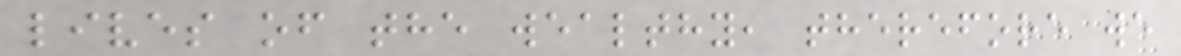lives of the wealthy, therefore we
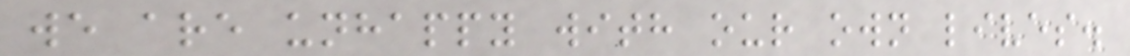we are unhappy with our own lives.
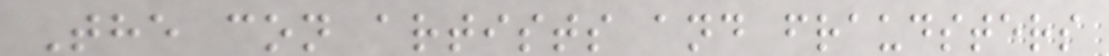The con artists and fraudsters
